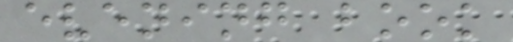evening book
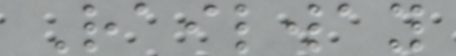Railway
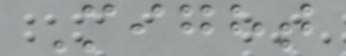Might
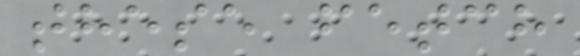these fetch
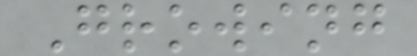Growing
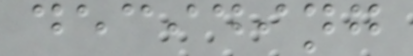deciding
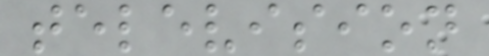television
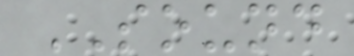SOUND
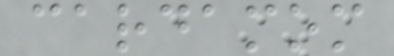cardamom
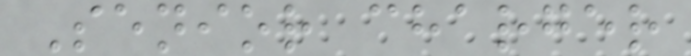Senior charger
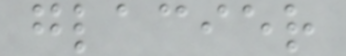glacier
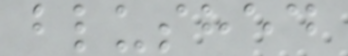blushed
